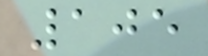105
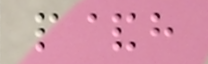p&h
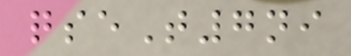qseT7ni
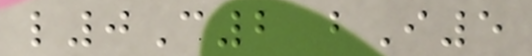l0C2 bI5
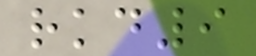rkd9
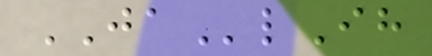JAlIh
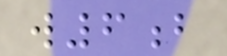w6b
